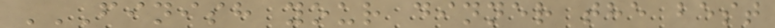FINISH YOUR DINNER THE BEST
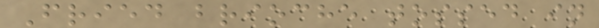Fried brioche tossed in
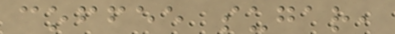coffee sugar,
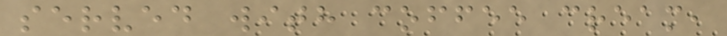served with coffee cream,
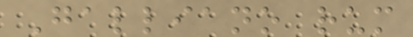Galliano rum
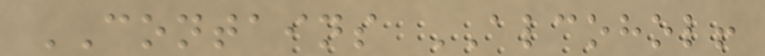CONTAINS ALCOHOL!
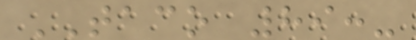TACO 89:-
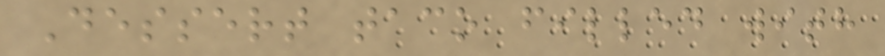Dessert taco filled with
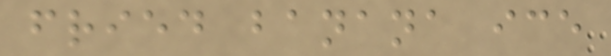fried banana ice
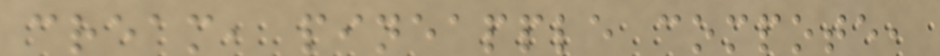cream, pineapple compote,
